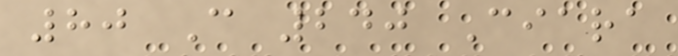80 C 240 Ciara
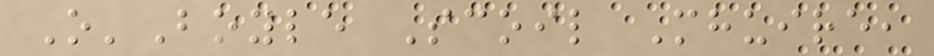O'Boyle Scoil Mhuire,
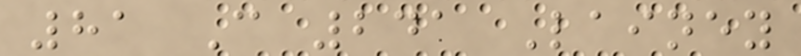81 C 241 Lainey
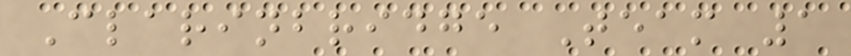Clarinbridge Team 1
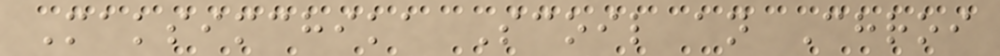Maksimchika Scoil an Chroi
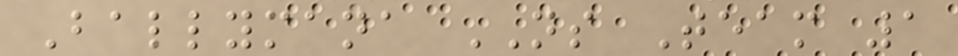Ballymana NS Team 1
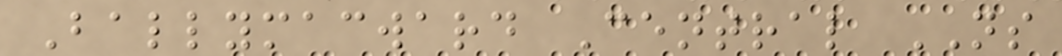Ballymacward Central NS
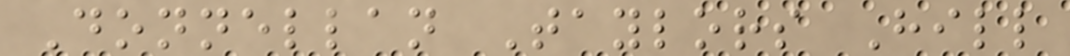Donnellan Taylors Hill
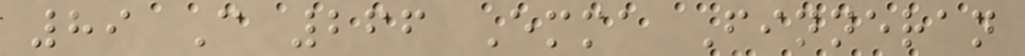89 C 266 Emma Finneran
